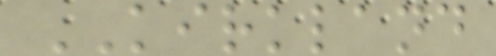KIRKLAND
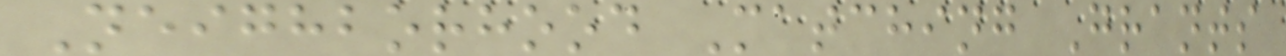Neighborhood Matching Grants
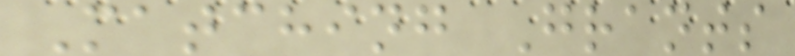Matching Grants
